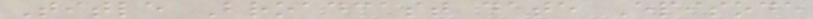Title Broadcast date Episode
